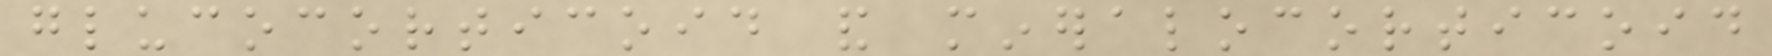glucocorticoid and mineralocorticoid
